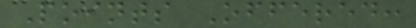Points Offered:
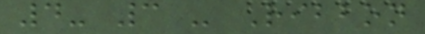4- 3 - Ribbon
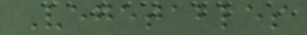Vegetables
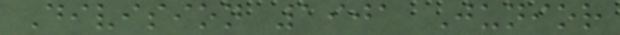Division 1901 Junior
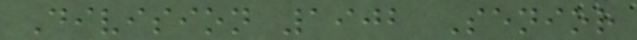Division 1902 Senior
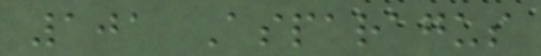101 Asparagus
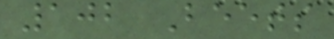102 Beets
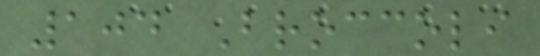104 Broccoli
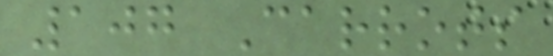107 Carrots
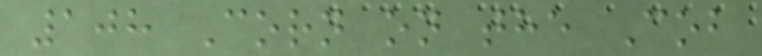108 Corn on the Cob
